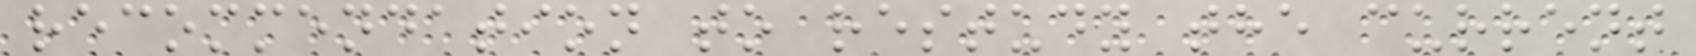recommendation to restudy the current
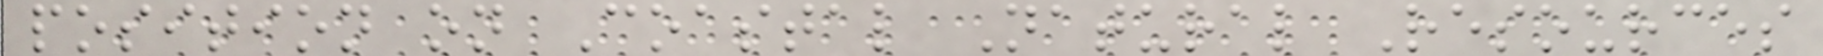position on Coastal Natural Resources
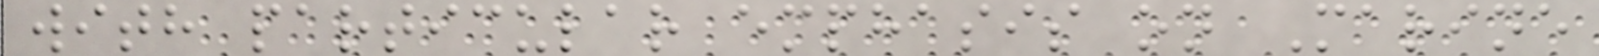with particular emphasis on Marine
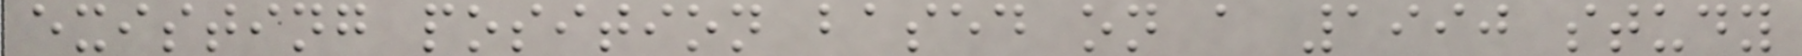existing position based on a 1990 study
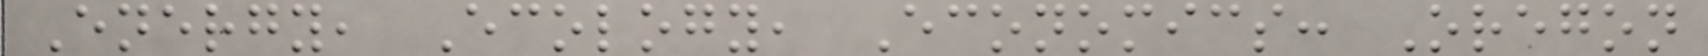Energy, Ecology, Economics: Oregon
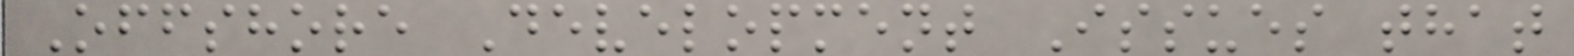Offshore Development Issues that
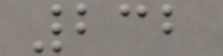232
